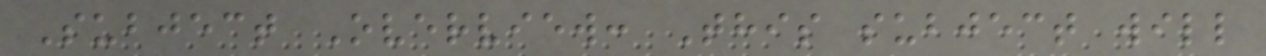Subject Overview: This subject will
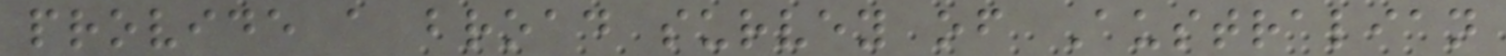provide a broad survey of Australian
